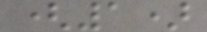(1)
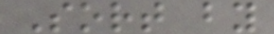Sort by
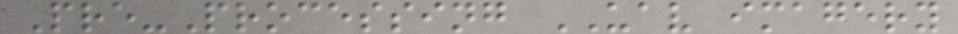Pre-Processing UAV imagery
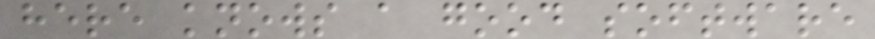here knows a good software
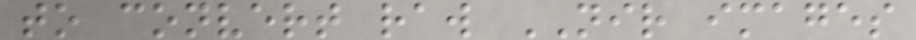to convert raw NIR images
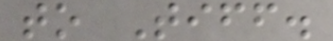to Tiff.
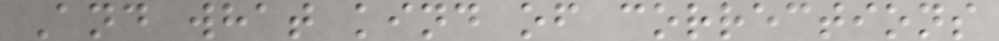And what kind of corrections
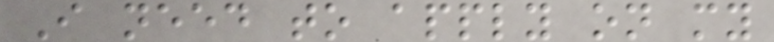I need to apply on my
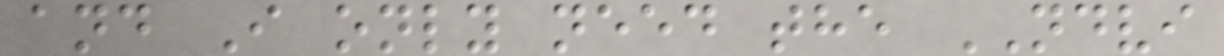and I only need the NDVI
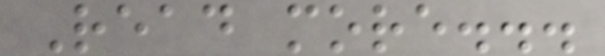Read more...
